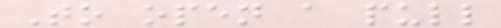To open a pull
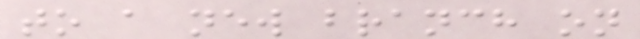to a new branch on
